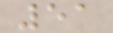51
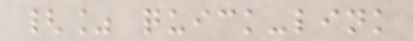{% quick-link
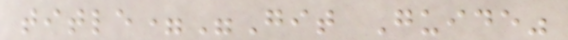title="Git Guide"
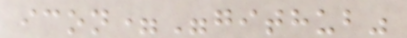icon="github"
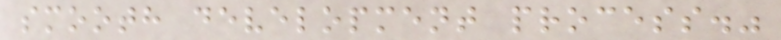smooth development process."
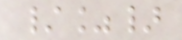/%}
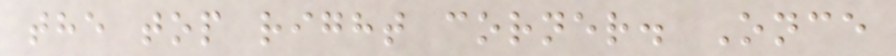the top right corner. Once
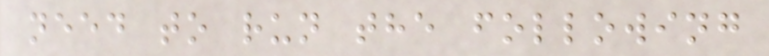need to run the following
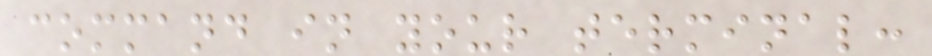command in your terminal:
